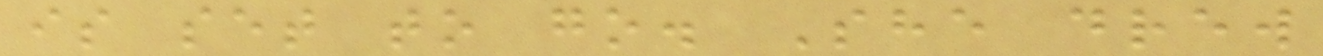is set to go. She drew
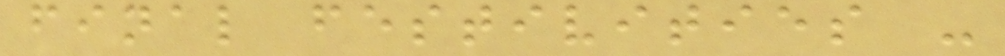final festivities -
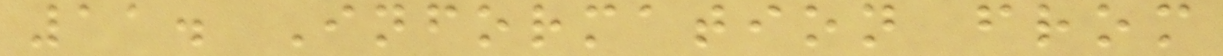11. Information from
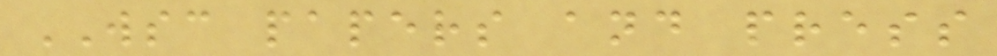WSC papers and press
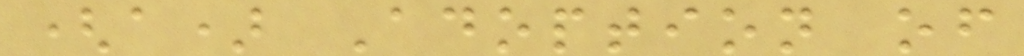(a) Adoption of
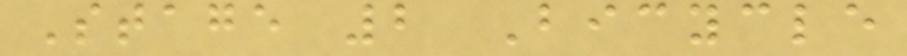Stage 2 Bicycle
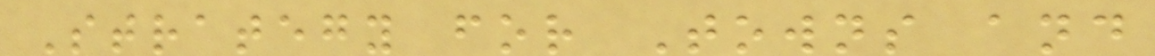Strategy for Towns and
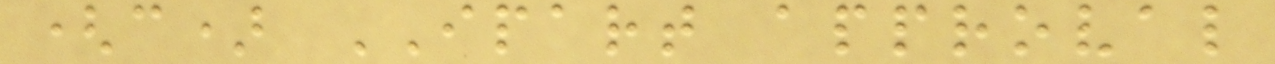(c) IPART approval
